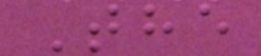The
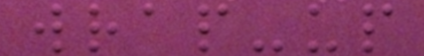wrap-up
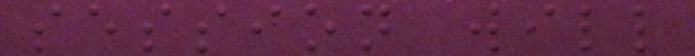session will
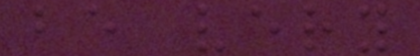be very
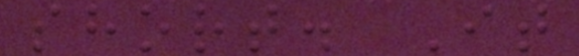short. It
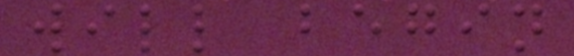will begin
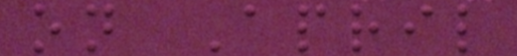on April
